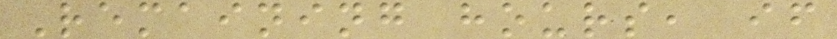Remaining hours, if
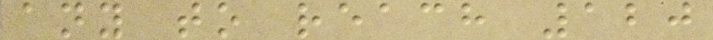any to reach 120
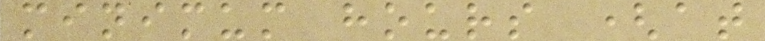minimum hours (at
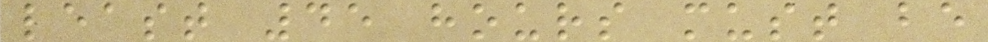least 45 hours must be
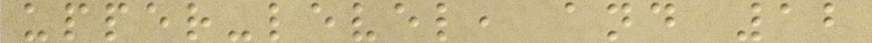upper-level, and 12
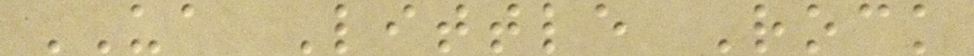UA Little Rock
